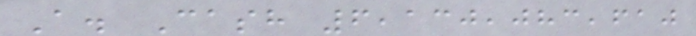A. Cash 6,130,083,610
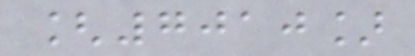[7010]
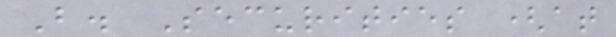B. Securities (at
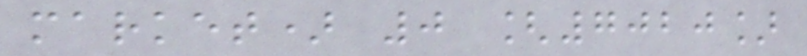market) 0 [7020]
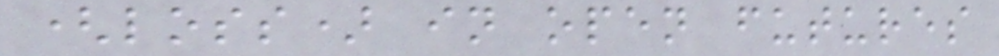(loss) in open futures
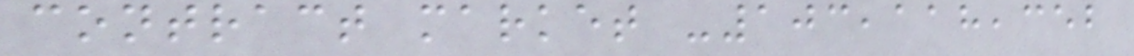contract market -103,118,352
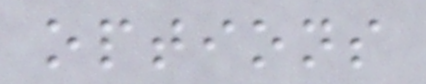options
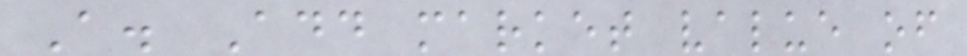A. Add market value of
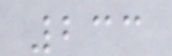233
